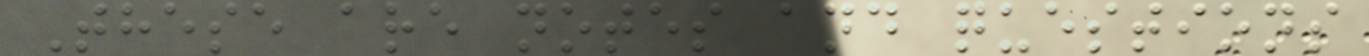These are notes and questions
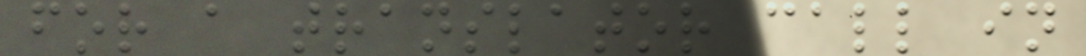for a translator call in
